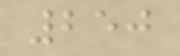250
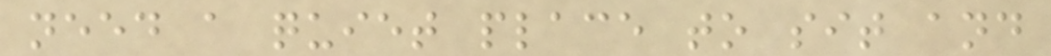need a quiet place to sit and
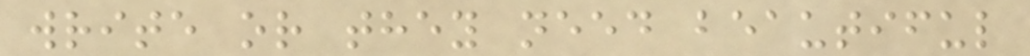write or they need beautiful
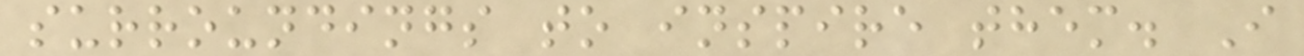surroundings to inspire them. I
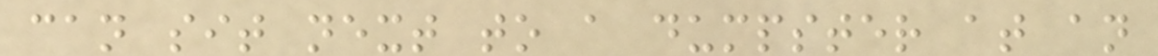can sit next to a dumpster at an
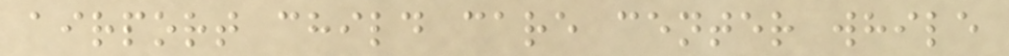airport child care center while
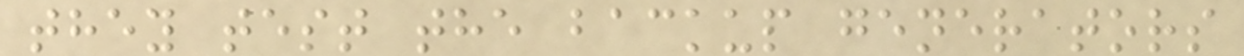they test the backup generators
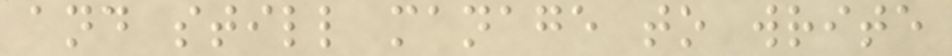and still manage to write
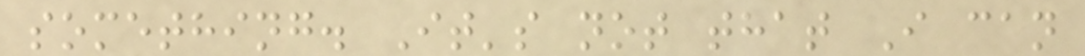something. It's not that I can
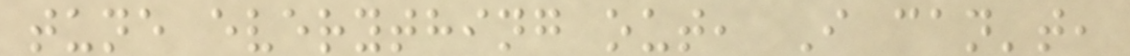tune everything out, I can't,
